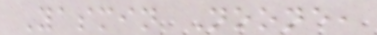Yasmin Noone,
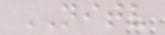NITV
